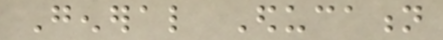General Education
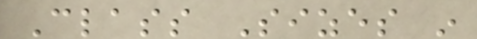Class Sizes in
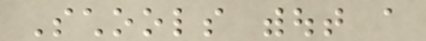Schools without a
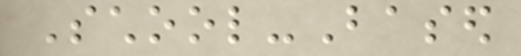School-Based
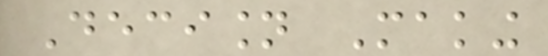Decision Making
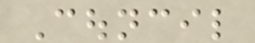Council
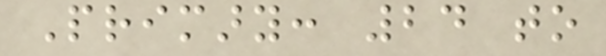Primary: 24 to
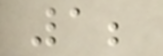1;
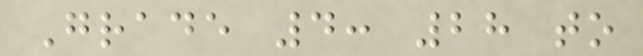Grade 4: 28 to
